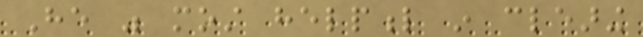He was most helpful in clearing
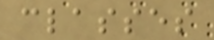classes
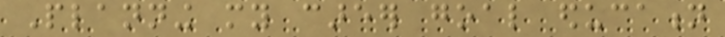Planning my career goal education
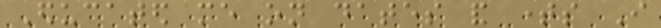Educated me on dates and times I
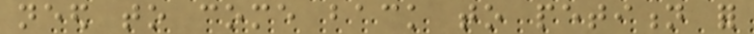need to come back to petition for
